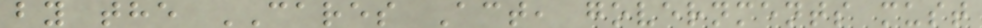by the CARES Act, governments must
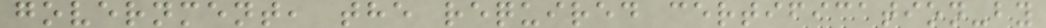government, the required certification-by
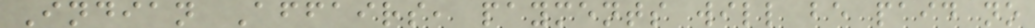Indian Affairs, payments will be paid no
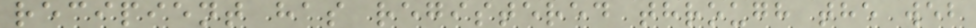recipient has registered through the web
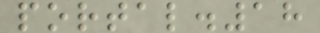portal.18
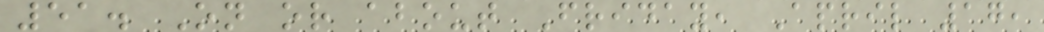51. On or about Friday, April 17,
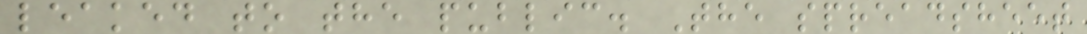leaked to the public. The spreadsheet
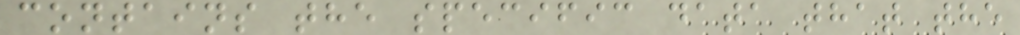contains the specific data that the
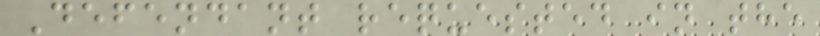Defendant requested in the
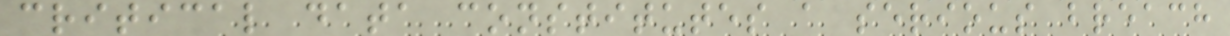critical data constitutes a serious breach
